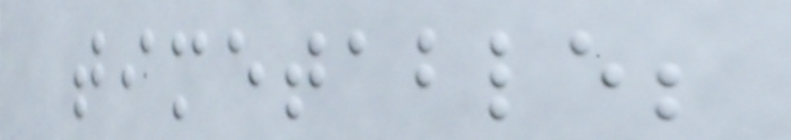timetable;
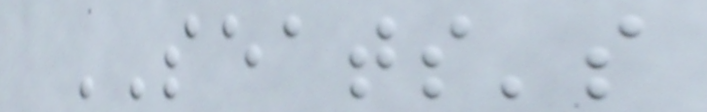SEATS's
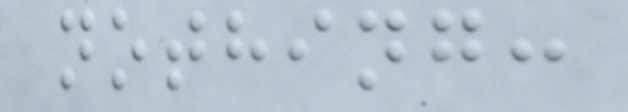nothing:
